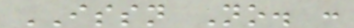ISSN No. :
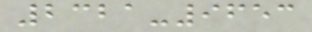2321-9653
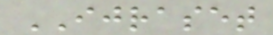IJRASET
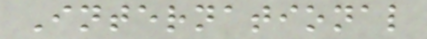International
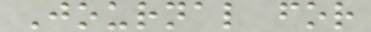Journal for
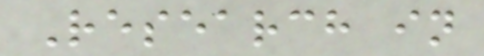Research in
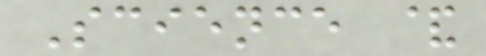Science &
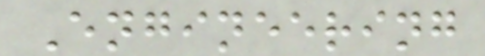Engineering
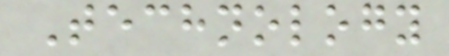Technology
